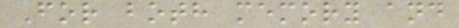For both memory and
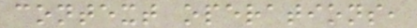context operations,
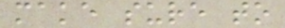make sure to
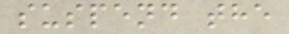suspend the
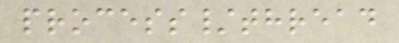process/thread
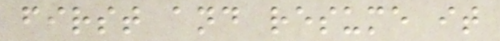first and resume it
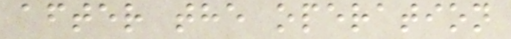after the operation
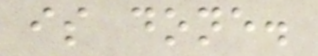is done.
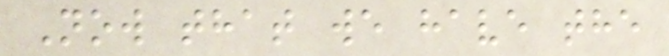Now that we have the
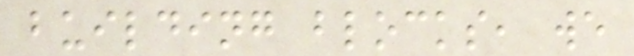building blocks, we
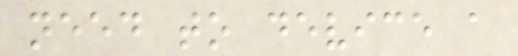need to device a
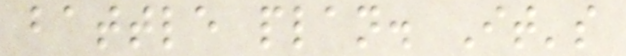battle plan. It's
